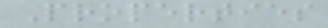Properties
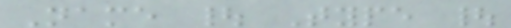Name | Type |
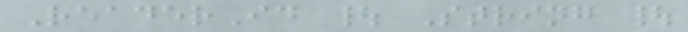ReaderId | String |
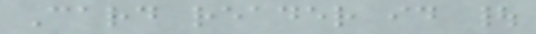Card reader id |
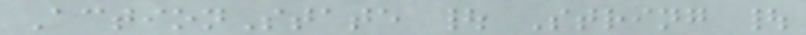ActionState | String |
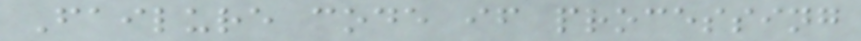Failure code if processing
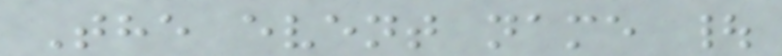The event name |
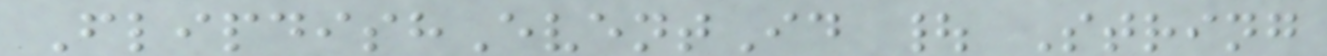FlipdishEventId | String
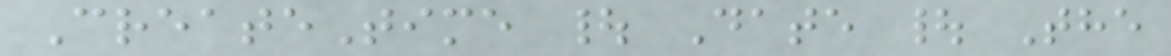CreateTime | Date | The
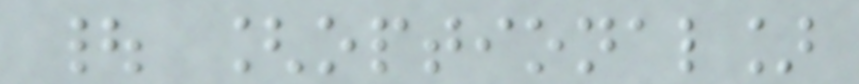| [optional]
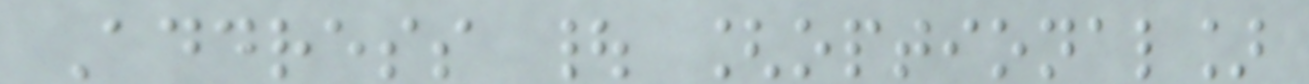Address | [optional]
